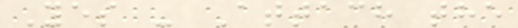Yes - Attach the
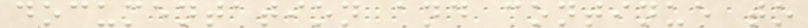documentation and continue to
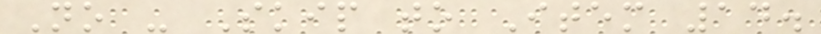No - Skip to Item 14.
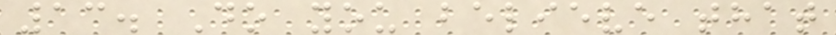13. Do you believe that
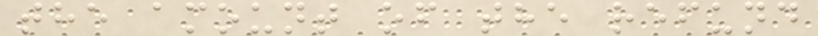the amount of the refund
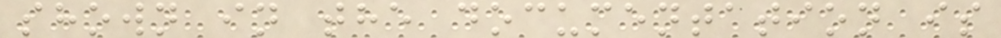shown in the documentation is
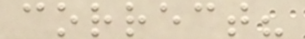correct?
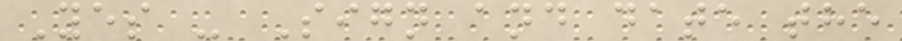Yes - Sign and date the
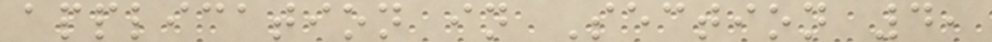application in Section 4,
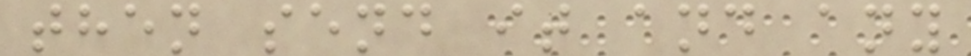then send it and any
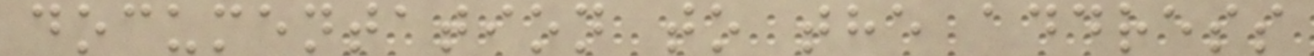documentation to the address
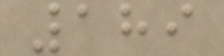189
